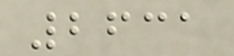2631
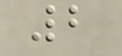2
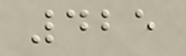425
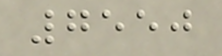7550
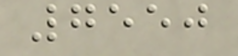7550
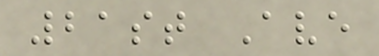21st Ave
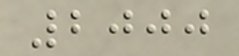2000
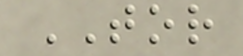TOR
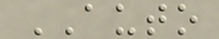AUTO
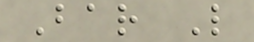Bar L
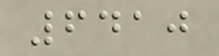6410
